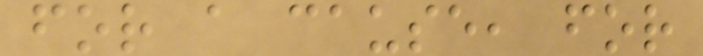for a cause, for
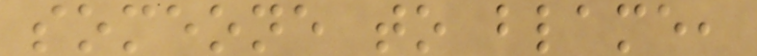someone to blame,
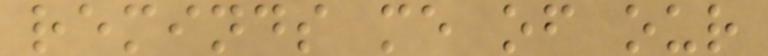reminds me of our
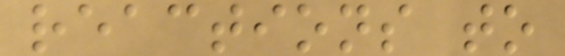reactions to
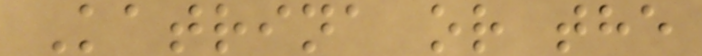Katrina or the
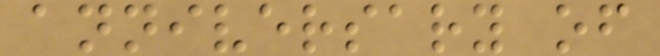anniversary of
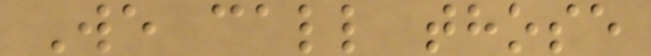We call those
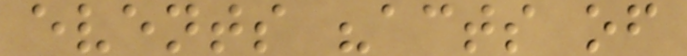events "acts of
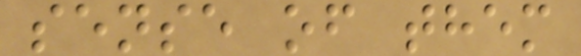sense of them
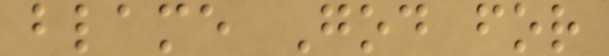blame God for
